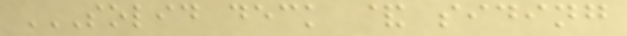SOLID DECK & SIDING
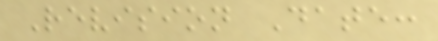Revision Date:
